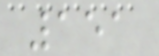151
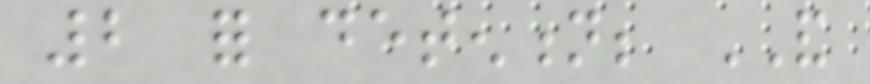2 for detention; AND
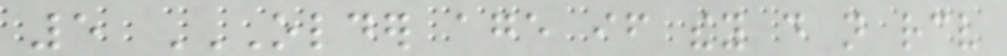5 OLDER AGE IF THEY DO NOT RECEIVE
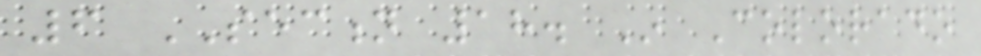6 SECTION 18. In Colorado
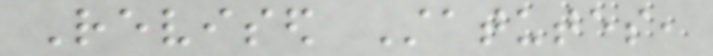Revised Statutes,
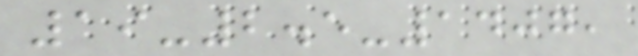19-2.5-1407,
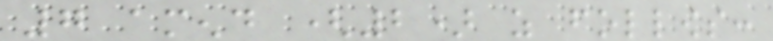7 amend (2) as follows:
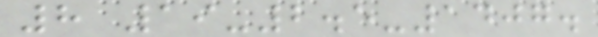8 19-2.5-1407.
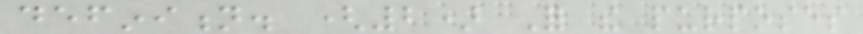definition. (2) For the purposes
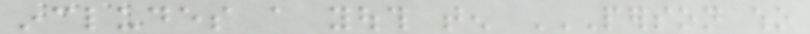includes a youth ten PERSON WHO
